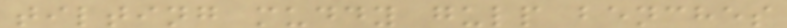tilting muddy gulp benches
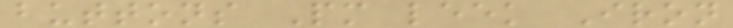buttons Pm leek Iron
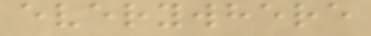everywhere
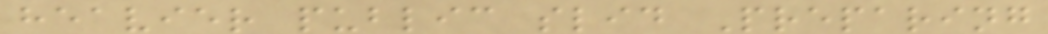heavier public slid Preparing
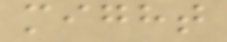might
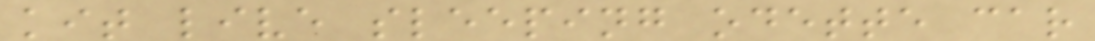kit live sleeping odette car
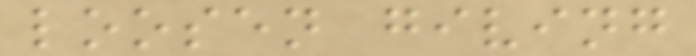loosen giving
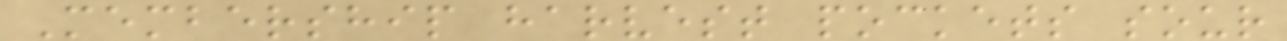Membership harvest pockets sour
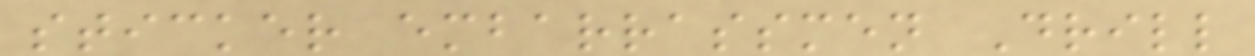sticker embarrassmen Drill
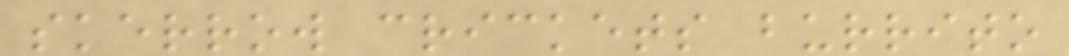skerrow crickets burrito
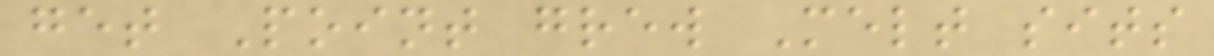get Point grew Melt sits
